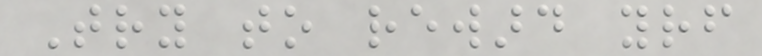Try to reward yourself
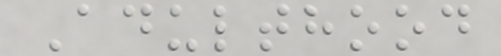Adulthood
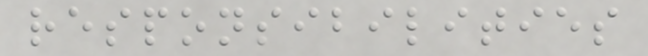responsibilities
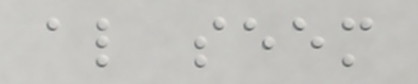also seem
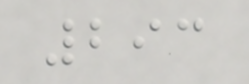293
